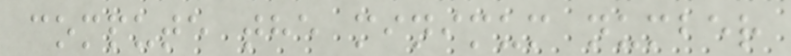compute the minimum number
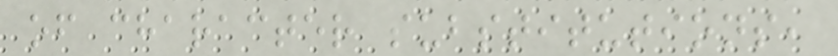of character substitutions,
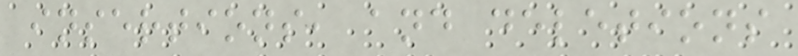insertions, and deletions
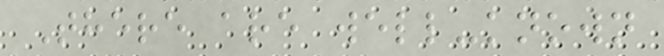There are well-known
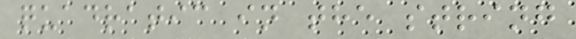quadratic in the string
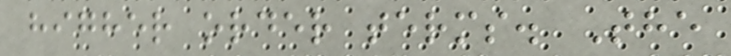higher order terms. The
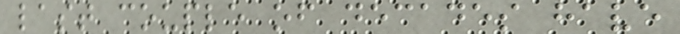last couple of decades have
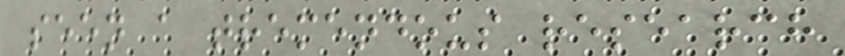seen a tremendous research
